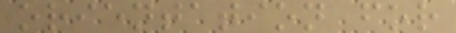orientation for
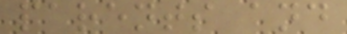parents and
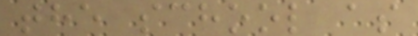the school as
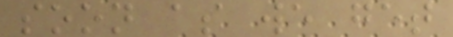soon as we get
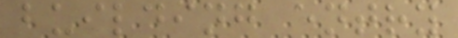building entry
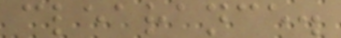clearance.
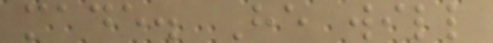made. He will
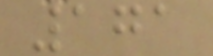171
